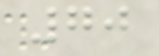70
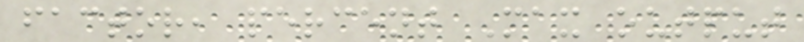factor, percent Max output
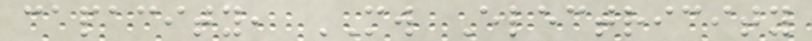capacity, MW Electricity
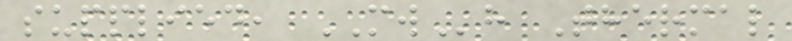supplied, MWh Thermal
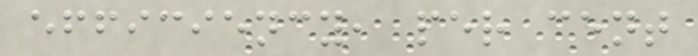efficiency, per cent
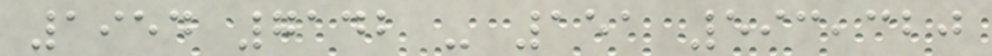1954 7142 - 151 593,320
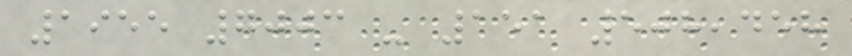1955 7003 - 151 508,458
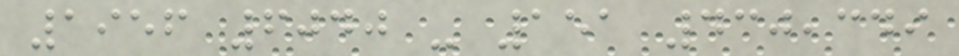1956 6040 - 151 430,349
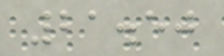21.50
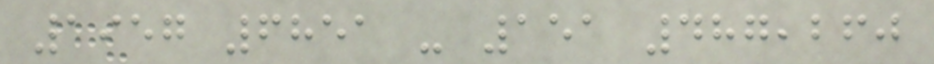1957 6851 - 151 487,260
